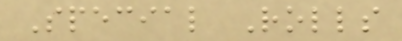Special Rolls
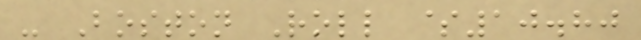- Boston Roll $10.80
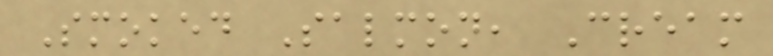Smoked Salmon, Cream
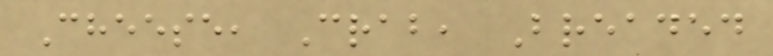Cheese, Crab, Breaded
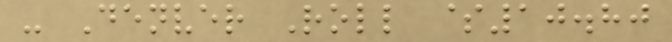- Denver Roll $10.80
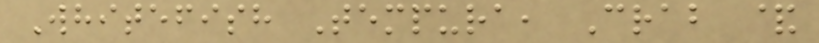Whitefish Tempura, Crab &
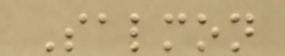Salmon
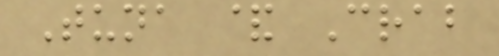Tuna & Crab
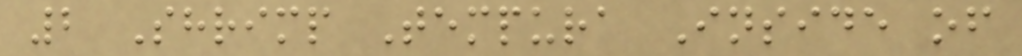2 Shrimp Tempura Inside of
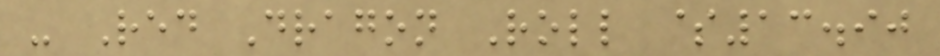- Red Dragon Roll $13.90
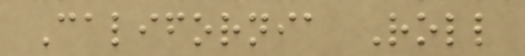California Roll
